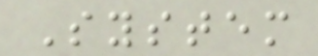System
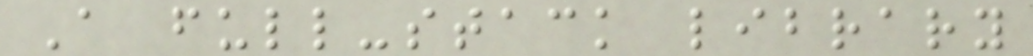A full-stack library
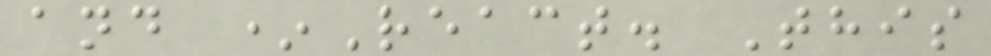and *React. This
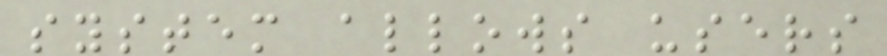system allows users
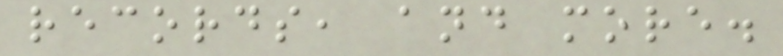records, and more.
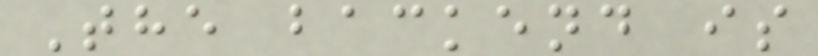The backend is
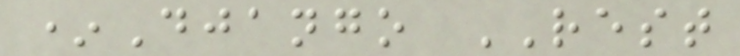*Django REST
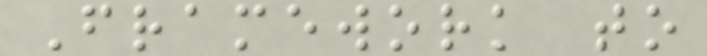Framework to
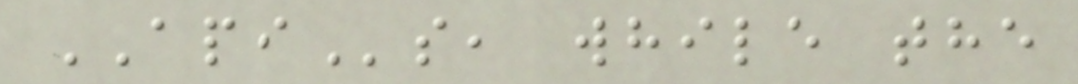APIs, while the
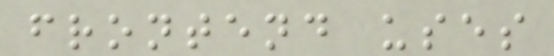frontend uses
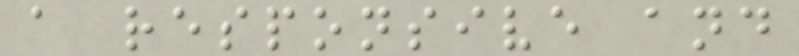a responsive and
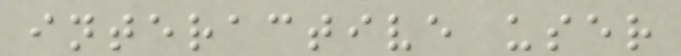interactive user
